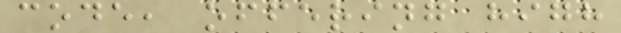code, offering high
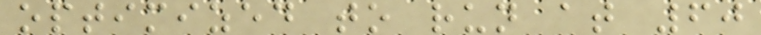optimized to run at 60
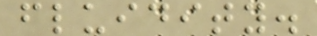fluidity.
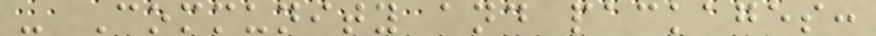- Community and packages:
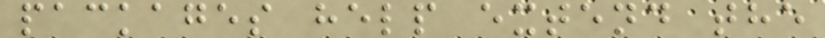packages help extend the
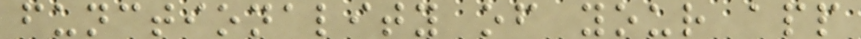functionality of your app
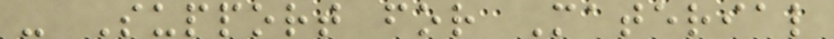- Support for Material
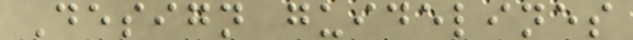Design guidelines
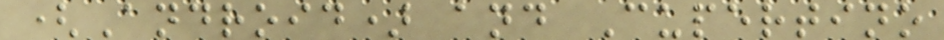(Android) and Cupertino
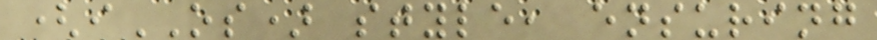(iOS) style, ensuring
